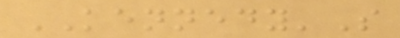KENNEDY'S
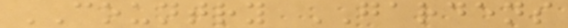COUNTRY GARDENS
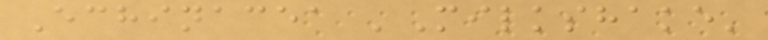Echinacea 'Milkshake'
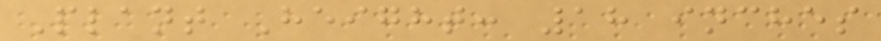Plant Height: 18 inches
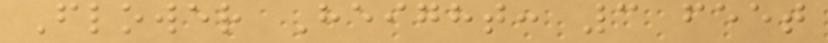Flower Height: 3 feet
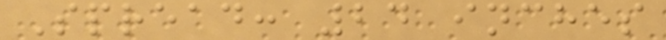Spread: 24 inches
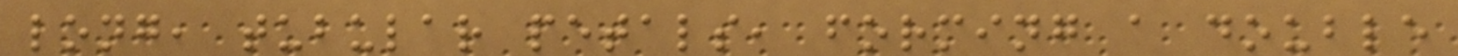long, tubular petals, forming a double
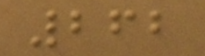262
